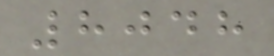8048
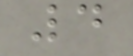4
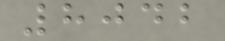8042
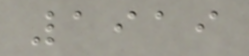1919
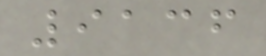9136
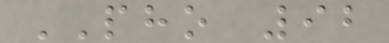PHO 92
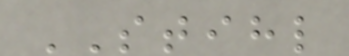STIHL
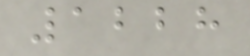1228
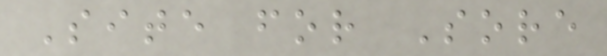Site for Sore
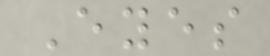Eyes
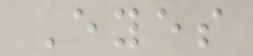Eyes
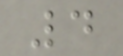4
